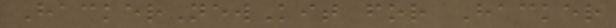HackerNewKit for Hacker
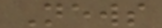News
